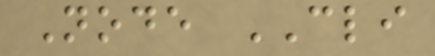Node CLI
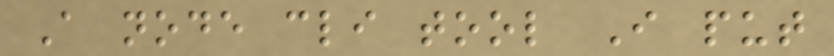A node cli tool I put
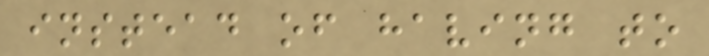instead of having to
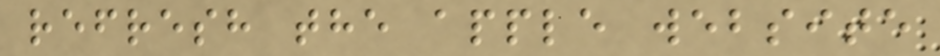refresh the apple website
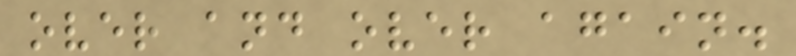over and over again.
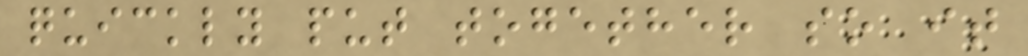quickly put together so it
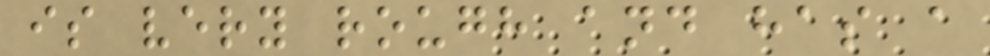is very rough and has a
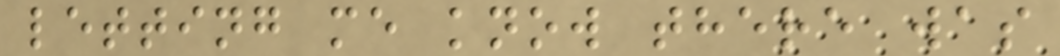letting me know there was
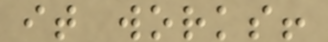it works!
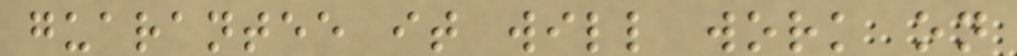guarantee it will work on
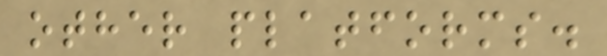other platforms.
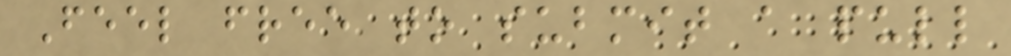Feel free to submit a pull
